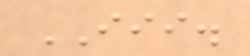III.
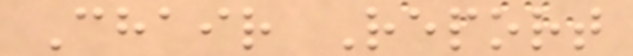Chair Report
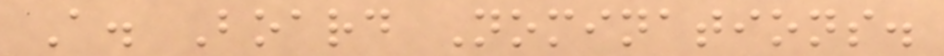A. Board Nominations.
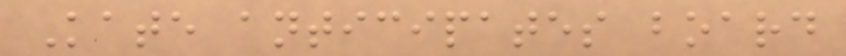Kate anticipates board
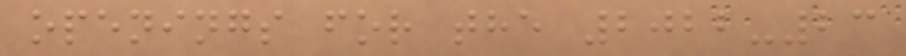openings for the 2022-23
